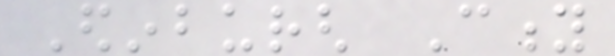Edinburgh City
